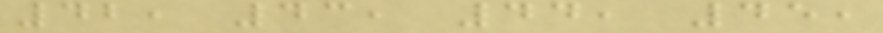42, 43, 44, 45,
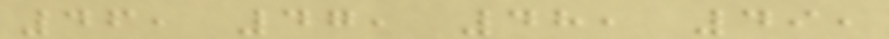46, 47, 48, 49,
